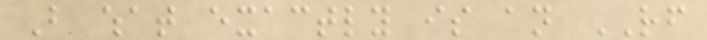But what exactly is an RF
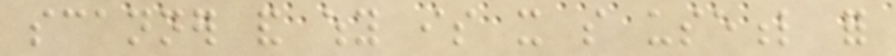scanner and why is it so useful for
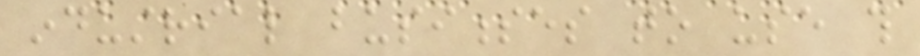industrial businesses to use this
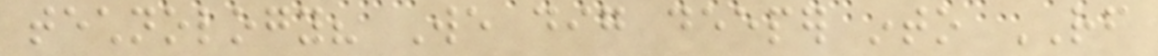technology? We dig deeper into RF
